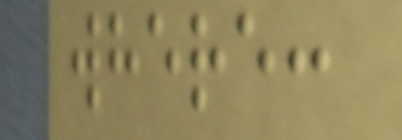where:
